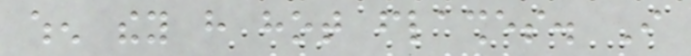when they have hot flashes. I
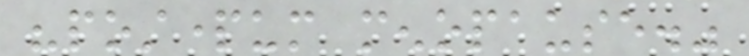"postpartum menopause."
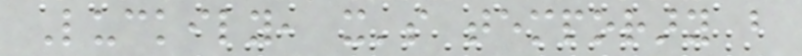Luckily, it's temporary but
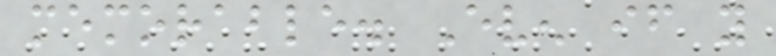memorable. Even if you
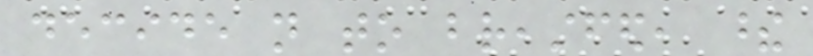decide not to breastfed, these
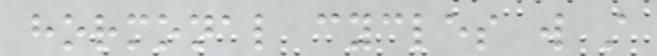hormonal cycles will still
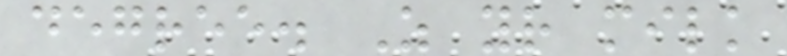degree. As your milk
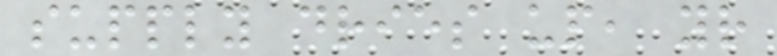supply dries up, your
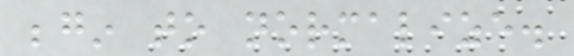begin to normalize.
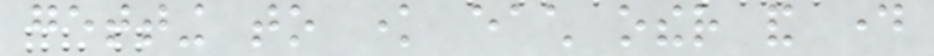getting to know each other and day
